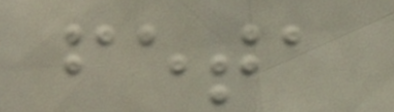feta
